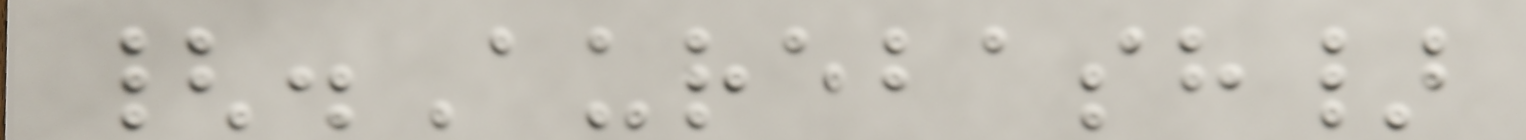{.Aurebash}
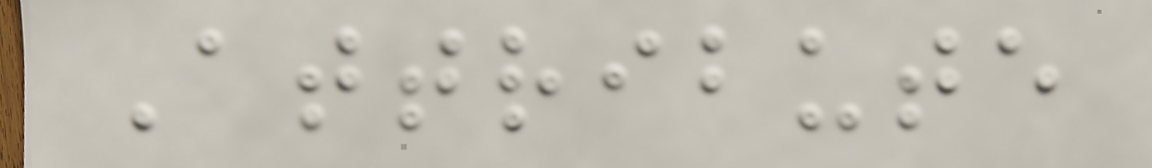Attribute
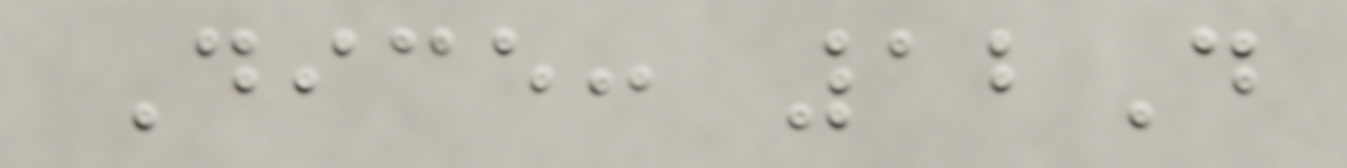Dice: 12D
